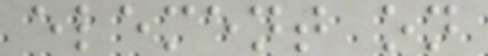element on
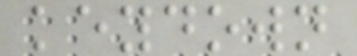keydown
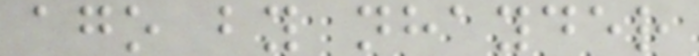ago by nhayder
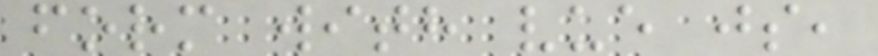form with vue js,
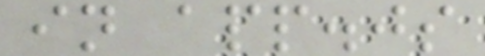in app.js
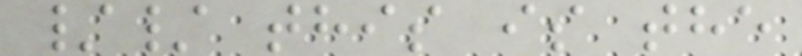// this is the
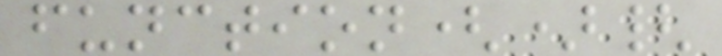function(){
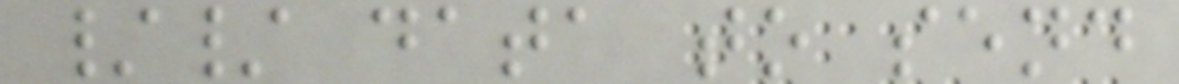// data to send
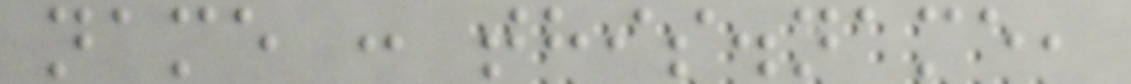name : this.name,
